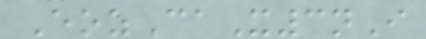EozCaX3nI
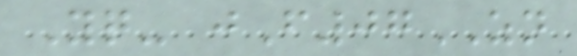Yq- jF07ZN
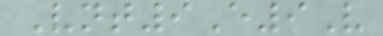Vnt9E9V
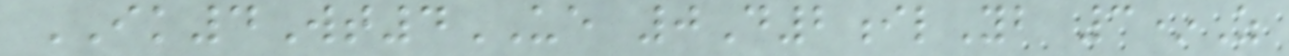IK4Wt4UE 0D2ilYb 3*Z
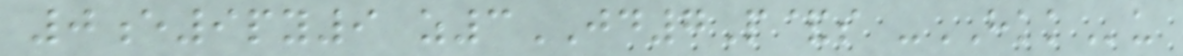0e9py9 z3JD7P&s -HKKu
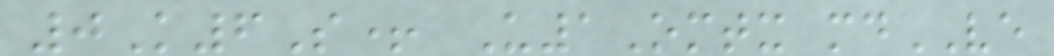0K6S+ U1Omtx mdVE
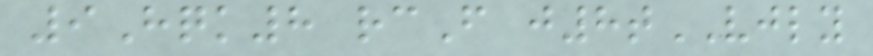9Hqk8 rcF j8tVJLY
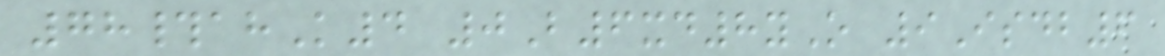78#ahK4 0B6xd8yO 9Isdb6
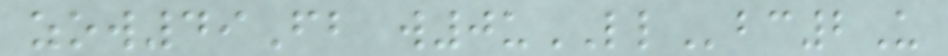zow49Fb w0uLLbc2U
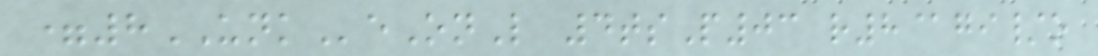=8UNKeOnL 4tsP03 r8@gi/o
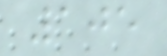105
